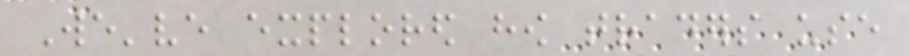We've explored how traders use
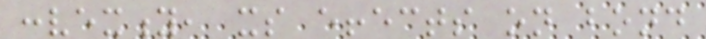convexity, its effects on bond
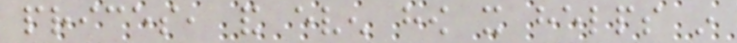prices, and even how it helps in
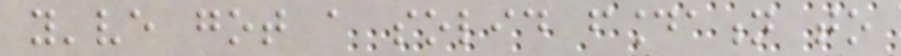you've got a solid foundation to
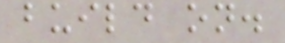build on.
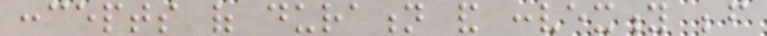concepts of duration and convexity before
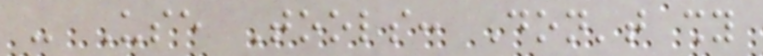- Use Tools: Don't shy
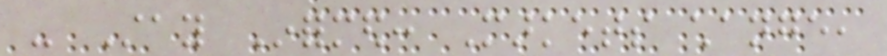- Stay Informed: Markets change,
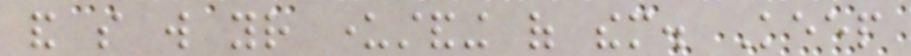and so will your understanding of them. Keep
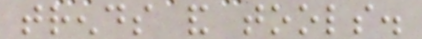trends and tools.
